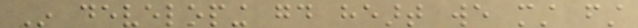In developing good heart we must first
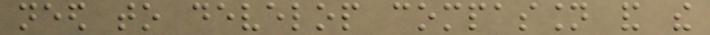need to develop compassion and the
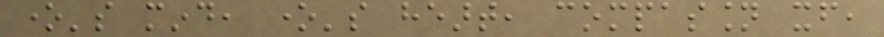one's mind, one's heart, compassion itself,
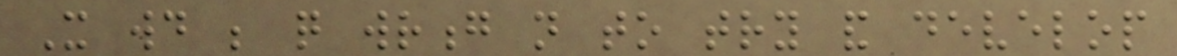It would be quite wrong not to try and develop
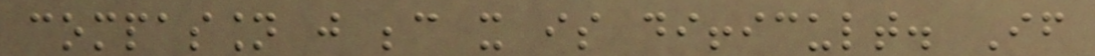compassion just because it is difficult. If
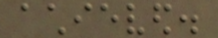achieved.
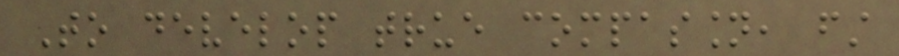To develop true compassion, first
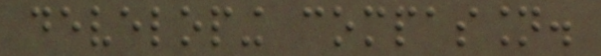developing compassion.
